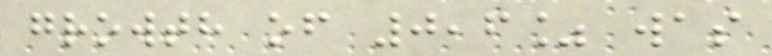growth of 0,6% was
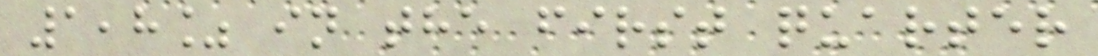1,8% in the first quarter
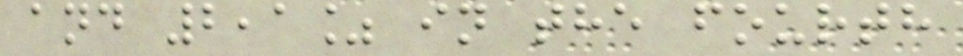and 2,1% in the fourth
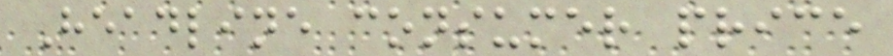Headline consumer price
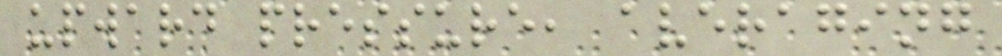upward pressure, averaging
